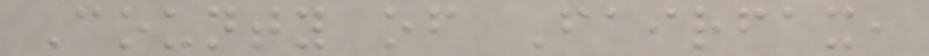County of Fairfax,
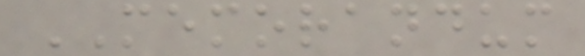MEMORANDUM
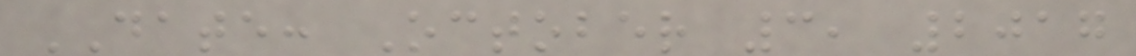DATE: October 3, 2017
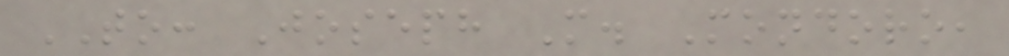TO: Joseph M. Mondoro,
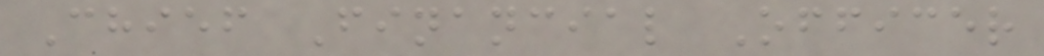Chief Financial Officer
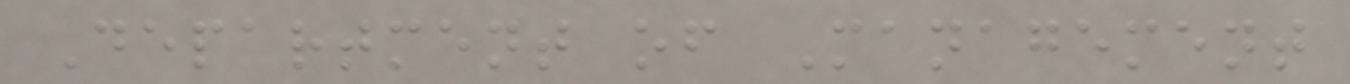Department of Management
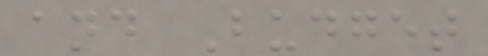and Budget
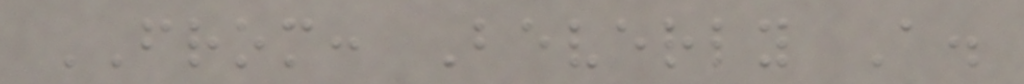FROM: Beverly A.
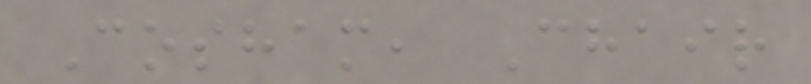Cosham, Chair
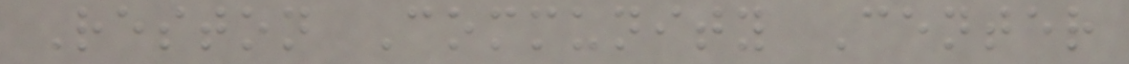Reston Community Center
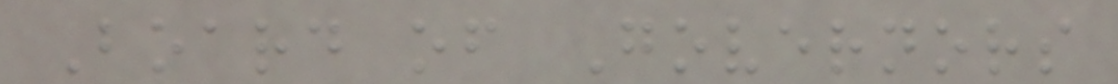Board of Governors
